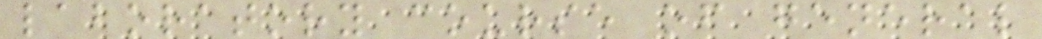laboratory course of general
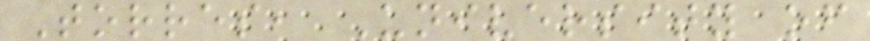Torres, University of
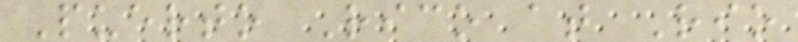Puerto Rico at Rio
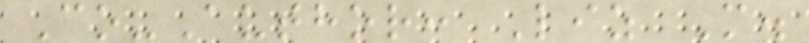Co-Author: Liz M.
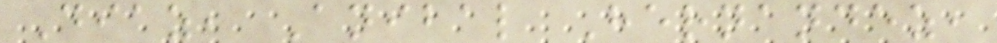Diaz, Anibal Hernandez,
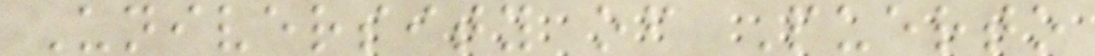University of Puerto
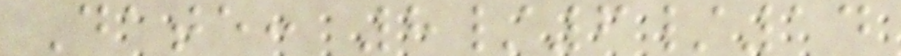Date: 8/6/14
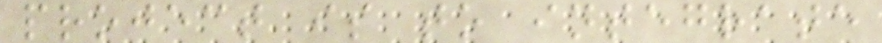project is to integrate
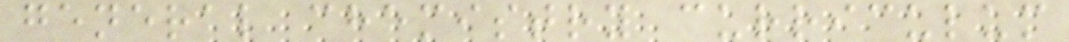general chemistry curriculum
